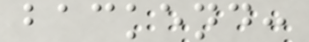backend:
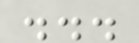...
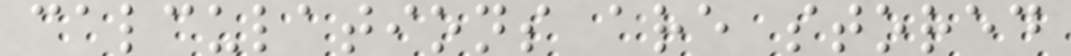calculations are stored
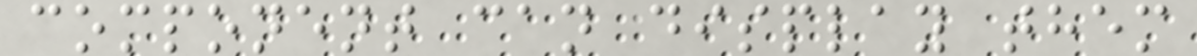component can display them
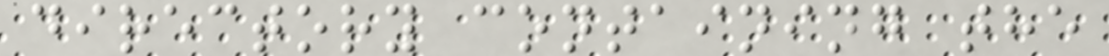directory containing the
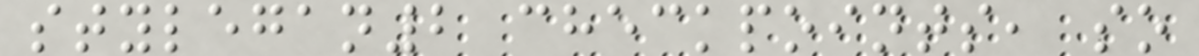stylegan2 checkpoints, so
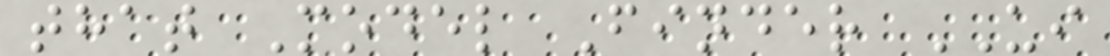that Model Finder UI
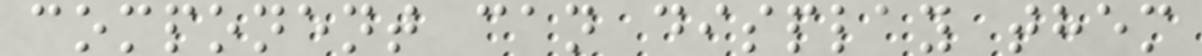component can display them
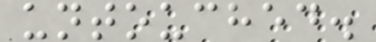untouched.
